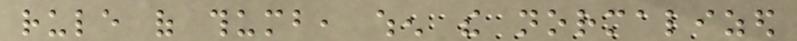rule of thumb, when the normalized
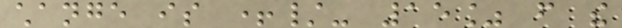change is +/- 15% from the
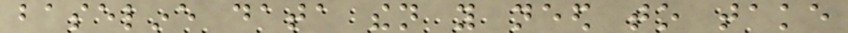baseline data then you need to take
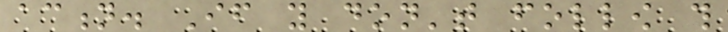action. If you don't follow this
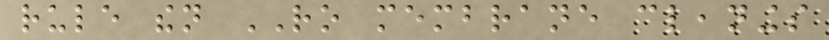rule then RO membrane cleanings
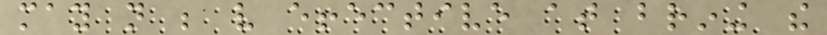may not be very effective at brining the
